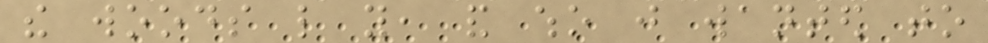the woods like you, and who just wanted to
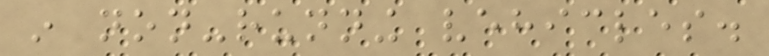in non-running vehicles.
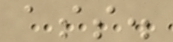ass.
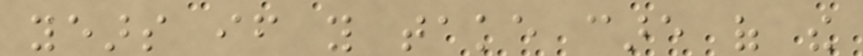years if you take care of the
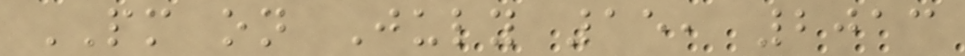PM on July 15, 2013
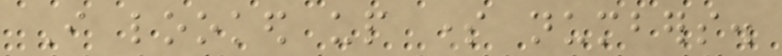I looked up some numbers.
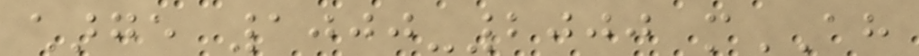charge 1000-2000 mAH
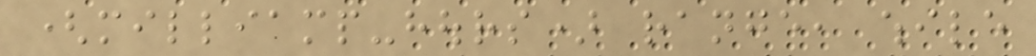(milliamp-hours) range, while
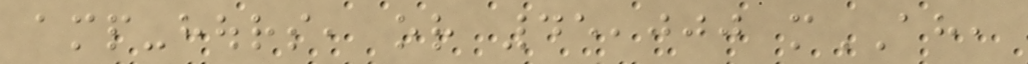amp-hours, or 45,000 mAH,
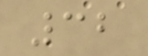32
